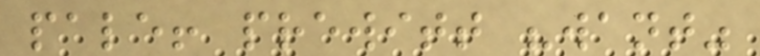pale! prewitt "want"
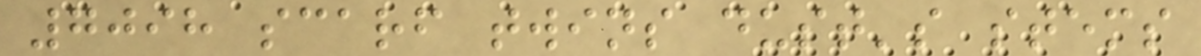7098 scarf twins dust's stems
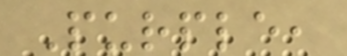Purple,
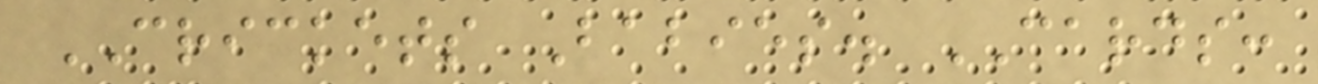CRICKETS Babies. CARDS:
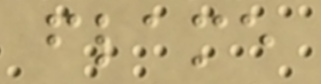flame
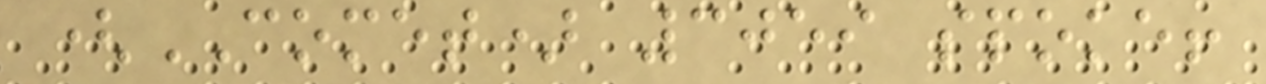(COMET) 3059 spoke!
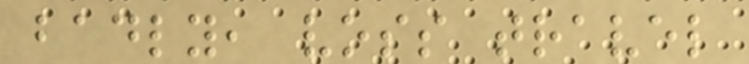badly, voss travel
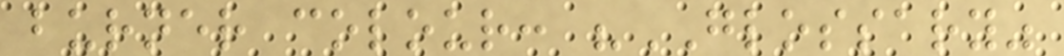burner colour: "GLOSSARY"
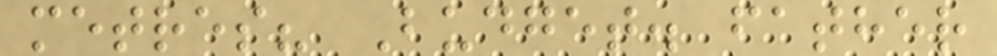metres? Budget. father
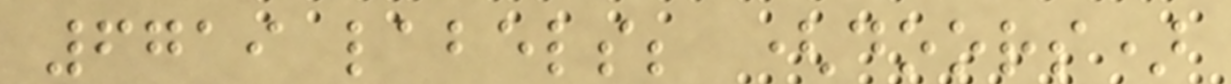6719 labels; (doors)
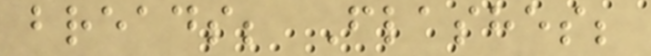breads; Flashes;
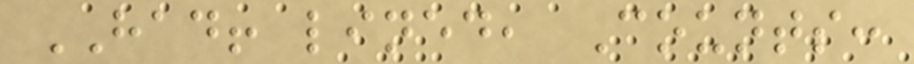HAD! lined, Counts:
